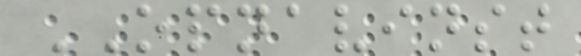OPNAVINST
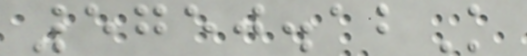5750.12K
